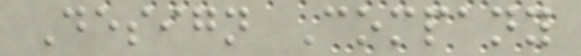Design Company
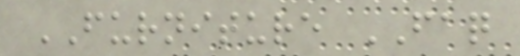FURNITURE FAQ
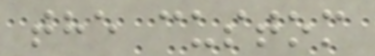the custom
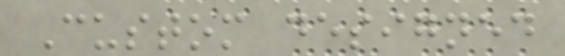Custom designed
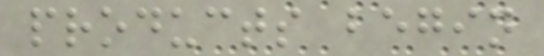products begin
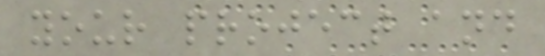your project and
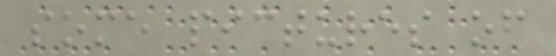some pictures of
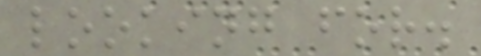looking for.
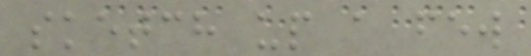sketch up a few
